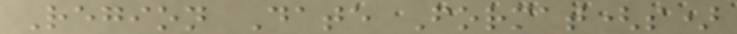Region Date Format(s)
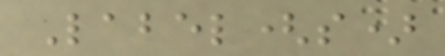Label(s)
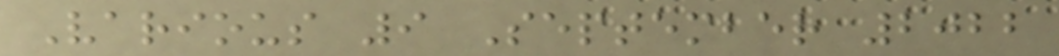Various 9 September 2022
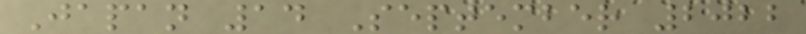Japan 14 September 2022
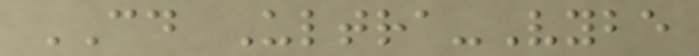CD Ultra-Vybe
